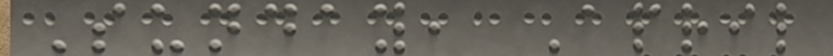Sunday, April
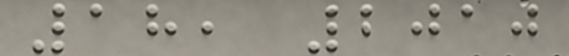18, 2010
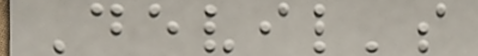Devil's
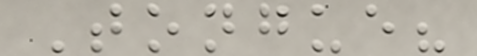Tongue?
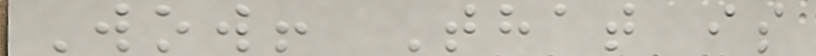Wow! That is
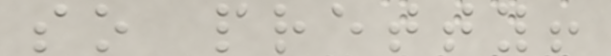so pretty!
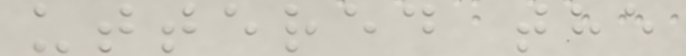uttered the
